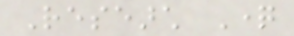Research Question
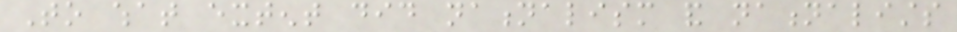To what extent did nationalism and nationalists
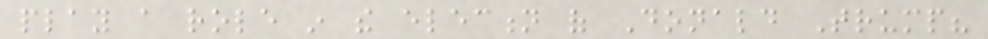play a role in the election of Donald Trump?
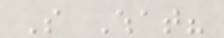So What?
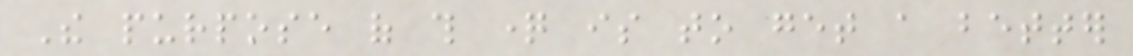The purpose of this question is to get a better
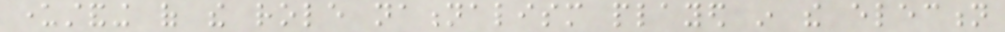understanding of the role nationalism played in the election
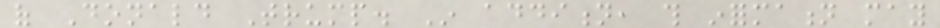of Donald Trump. In addition, this information may
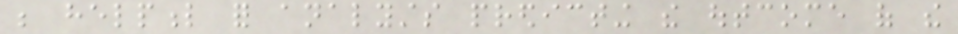be helpful for analysts predicting the outcome of the
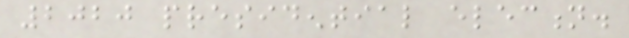2020 presidential election.
